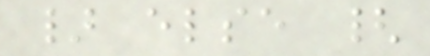} else {
